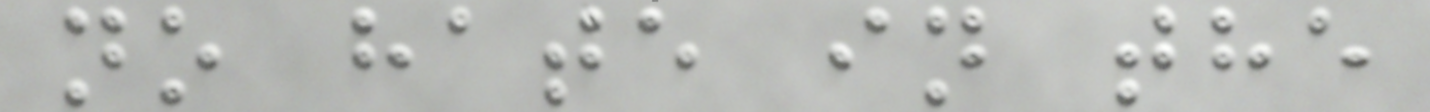no hate in the
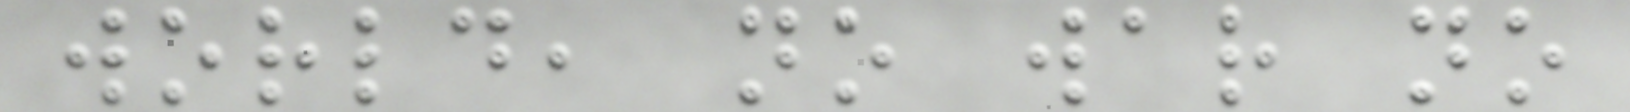world, no war no
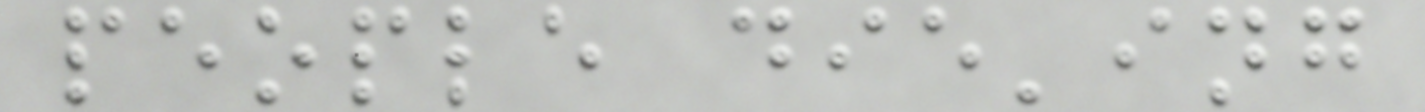people die'ing
